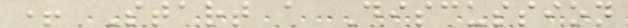+ Start a Discussion
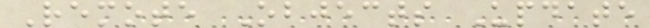Remote Objects Update
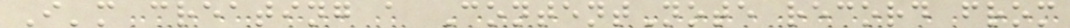I'm creating a ContentNote record from
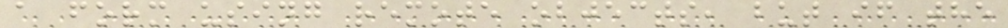a form using remote objects, but if the
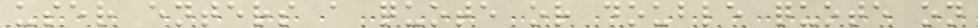user enters a quote or double quote on
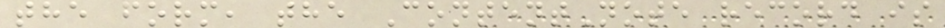the form, the ContentNote record is
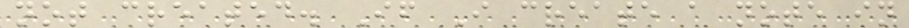not created. If I create a note in
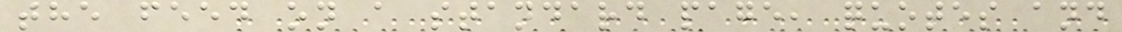the feed on a standard page, quotes and
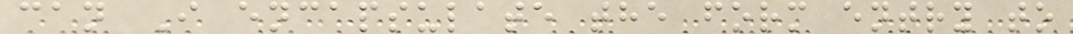can I encapsulate the form entry to
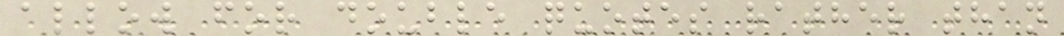allow for double quotes rather than
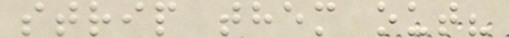strip them out?
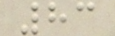83
